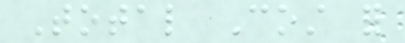Total Cost for
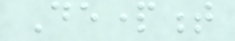Department
